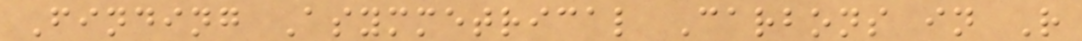Finding Asymmetrical Carbons in R
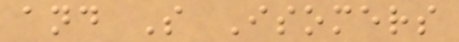and S Isomers
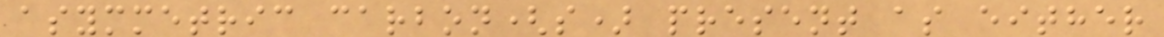asymmetric carbon(s) present as either
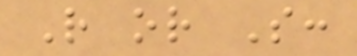R or S:
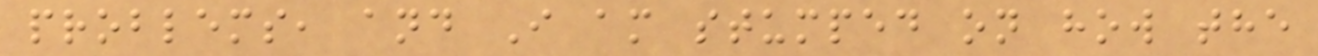problems, and I am stumped on how the
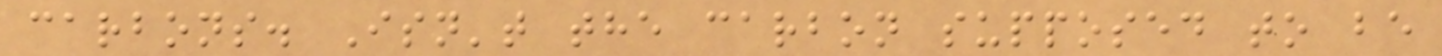carbons. Isn't the carbon supposed to be
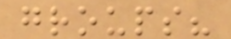groups?
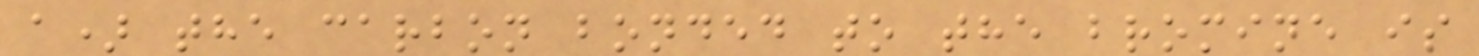a) the carbon bonded to the bromine is
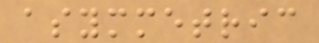asymmetric
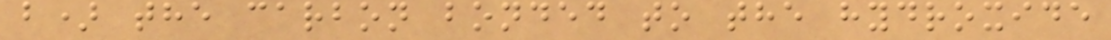b) the carbon bonded to the hydroxide
